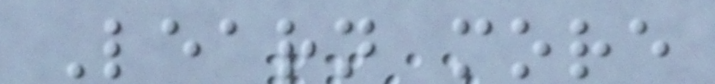Learn more
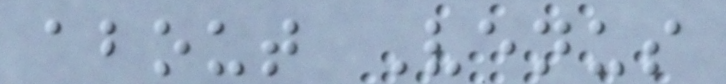about Venus
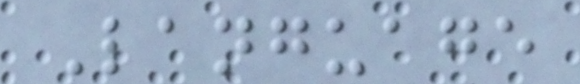Language
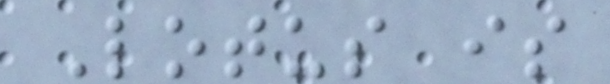Lotus is
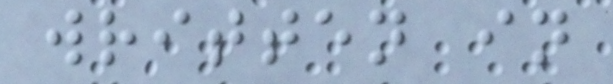written in
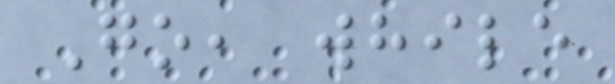Go, while
